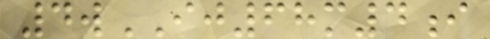4wIJ68m4i
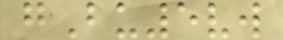gBu5vw
